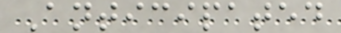Anticipated
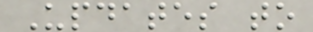Updates to
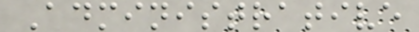Administrative
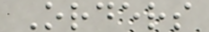Orders
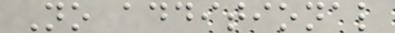No additional
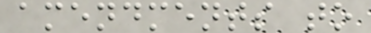amendments to
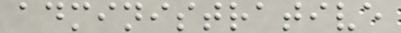administrative
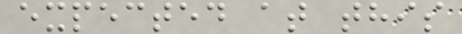expected at this
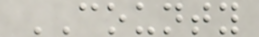COUNTY
